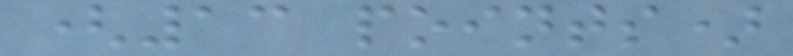(13 points)
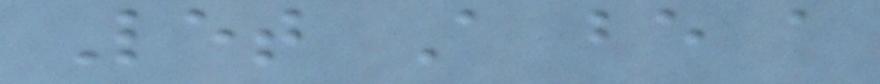Let A be a
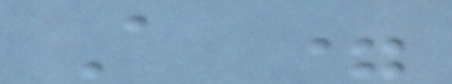A =
